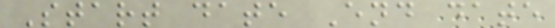Start date End date
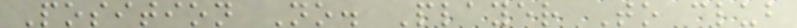Position No. Player To club
